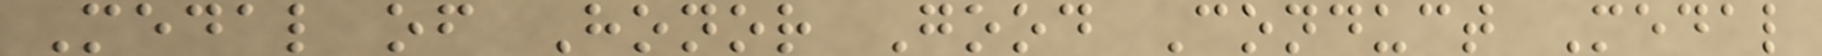Medal of Honor Good Conduct Medal
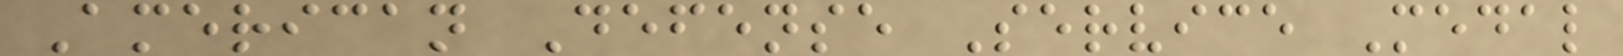American Defense Service Medal
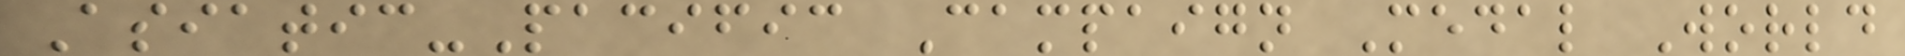Asiatic-Pacific Campaign Medal World
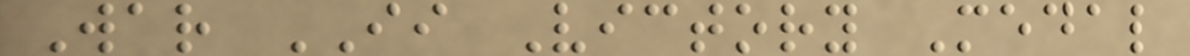War II Victory Medal
